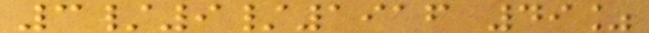3/9/1916 49%
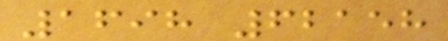1698 62158
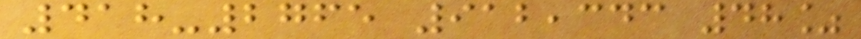418-2765 912,343 48%
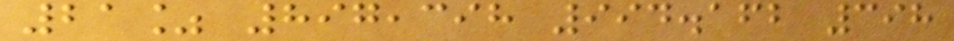21% 897,398 994.162 398
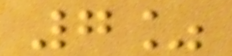7%
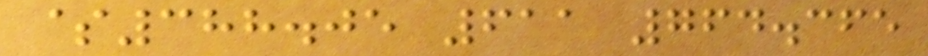$388.05 611 764.365
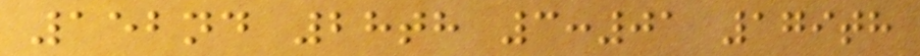152nd 28th 3:01 179th
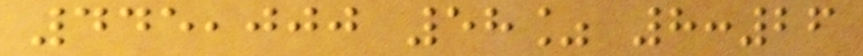445,000 58% 8:26
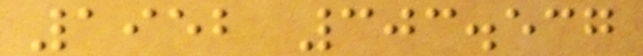1952 303.537
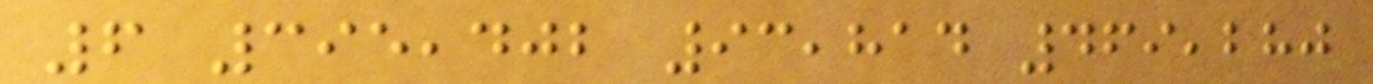6 395,402 93,814 469,280
